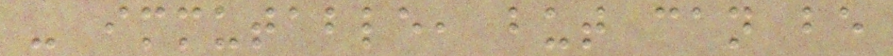- immutable, but can be
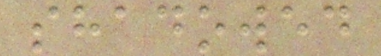shadowed
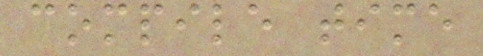compile time
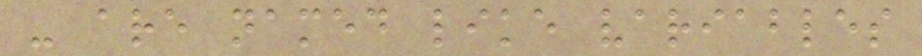- are named like variables
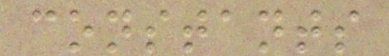constants
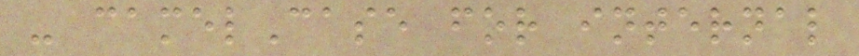- camelCase for internal
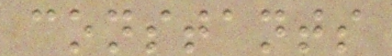constants
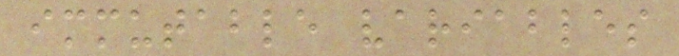immutable variables
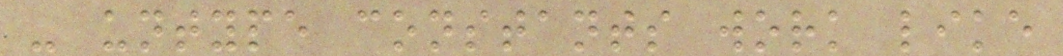- untype constants work like
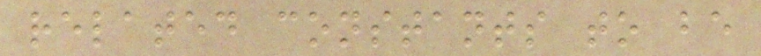related constants to be
